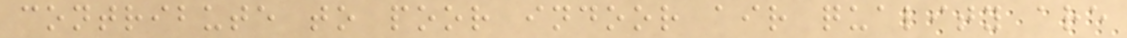contribute to poor indoor air quality are
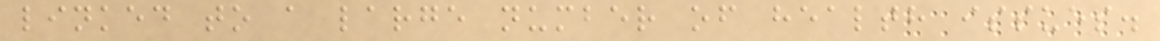linked to a large number of health issues.
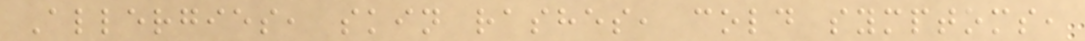Allergies, skin rashes, cold symptoms,
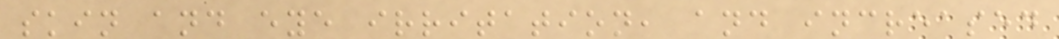skin and eye irritation, and increased
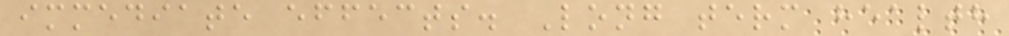immediate effects. Long term health
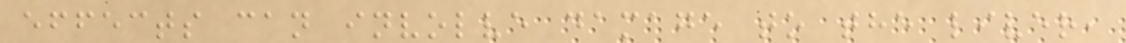effects can involve damage to the liver,
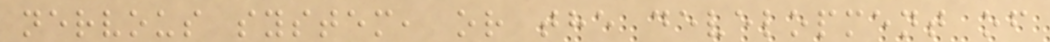nervous system, or the development of
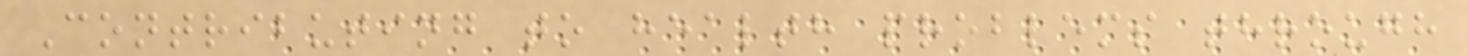Contributing to health problems through
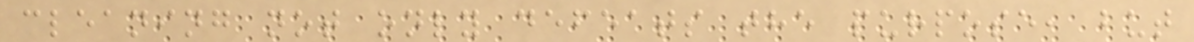cleaning not only defeats the purpose, but
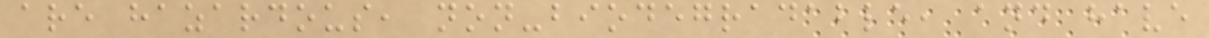are hazardous, non-biodegradable, and have
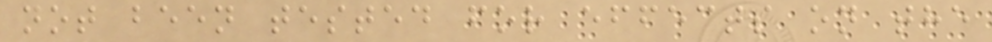not been tested for effects on the
